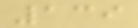139
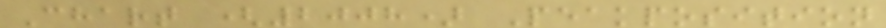Chart (2008) Peakposition
